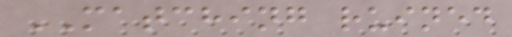MATCHING ruined
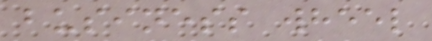business wheel
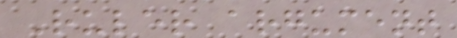Ruler argument
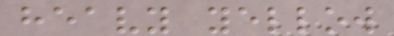heavy yellow
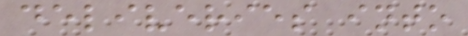deliveries into
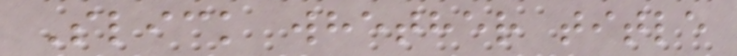Slick whether title
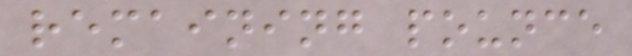remaining pounce
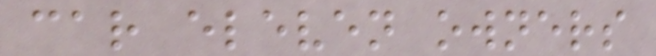car eleven owners
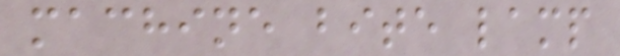machine bite lamp
